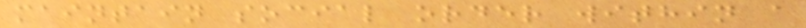maintain social order within a
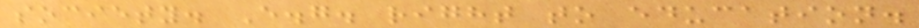society. E.g. right to education.
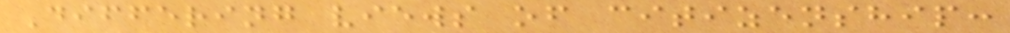Differing views of citizenship:
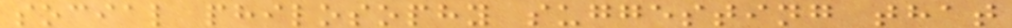social philosophy suggesting that
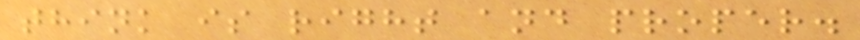think is right and proper.
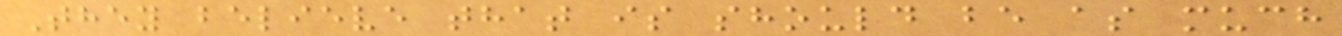They believe that is should be as much
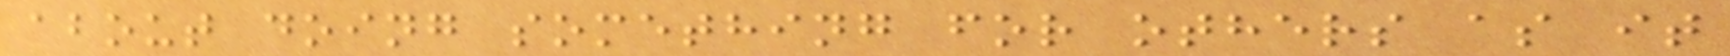about doing something for others as it
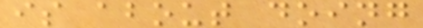is about doing
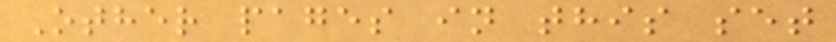Other pages in this set
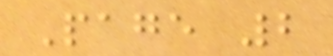Page 2
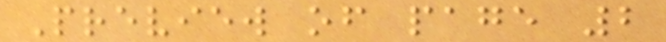Preview of page 2
